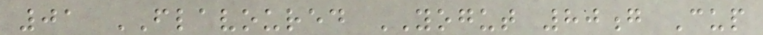01 FLAVOURED YOGUT 80g Cup
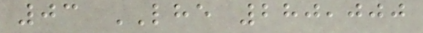03 LHE 280,000
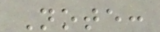Note:
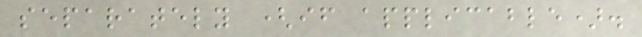separately (if applicable).
